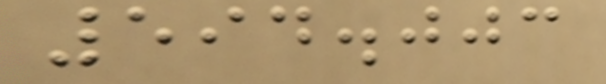594.003
